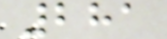281
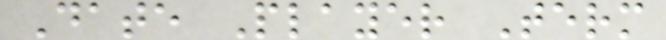Date Player Term
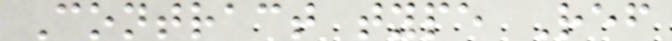Contract type Ref
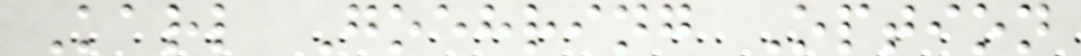Karl Goehring Option
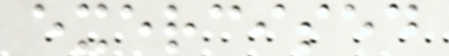exercised
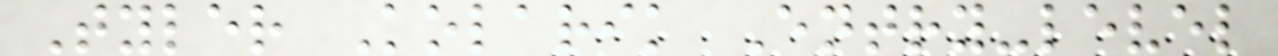Tyler Kolarik Entry-level
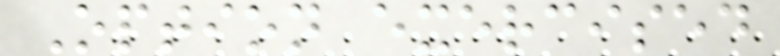Option exercised
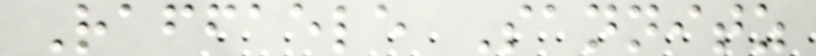Raffaele Sannitz
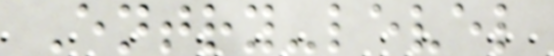Entry-level
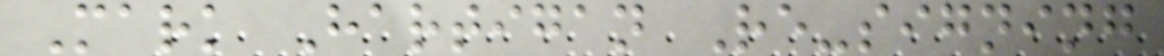Mark Hartigan Re-signing
